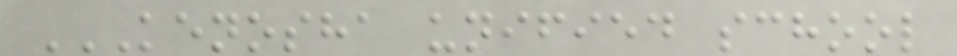KENOSHA UNIFIED SCHOOL
